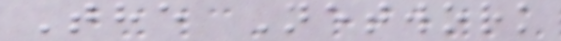The Network
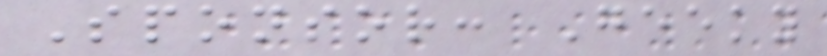Sponsor: Geeky
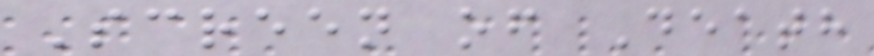Screen of Death
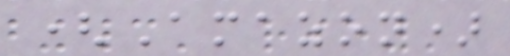(Amazon)
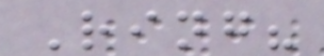Ring?
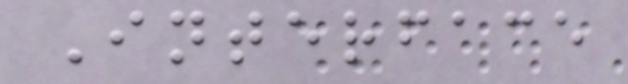Interface
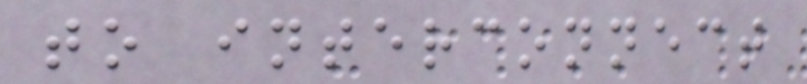to interconnect
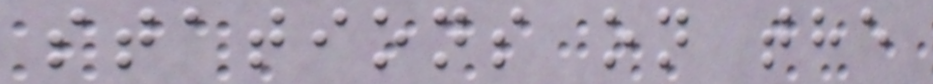stations on the
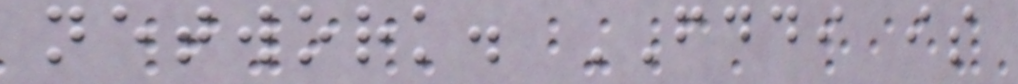network. FDDI is
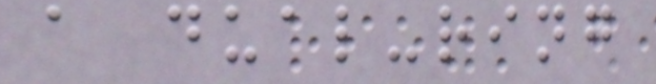a dual-ring
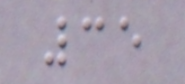35
